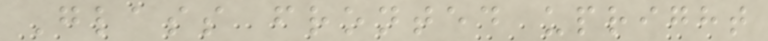Glass fronted upright
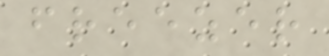freezer
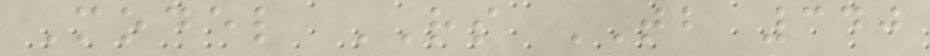Model RS TB 340
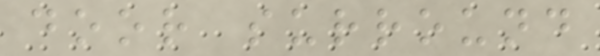door surround
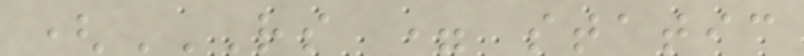(RS = STATIC
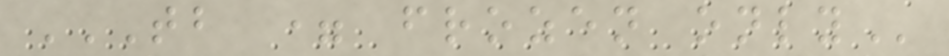TB = FROZEN ONLY
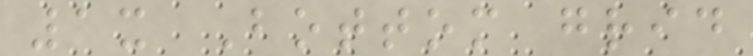1x Bottom grid
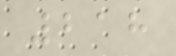218
